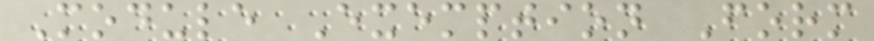Module Exemption Form
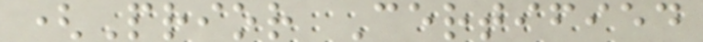(Prior Certified
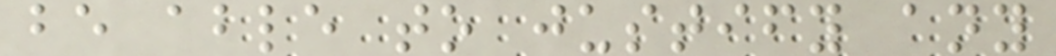be able to justify any
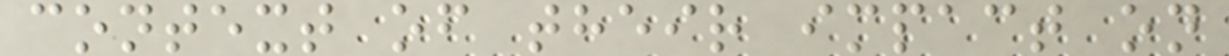context of their impact on
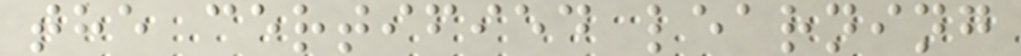the certified learning
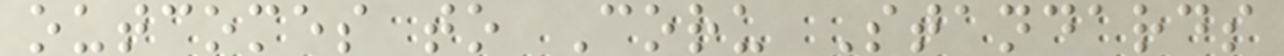outcomes to Coru Standards
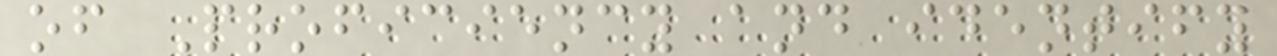of Proficiency and identify
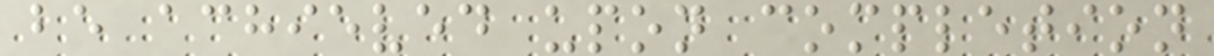be achieved upon completion
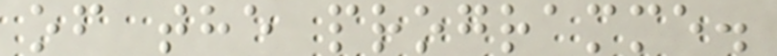of the programme.
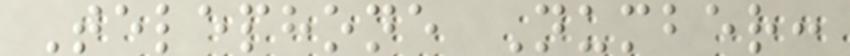Telephone Number:
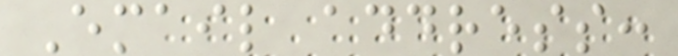Email address:
